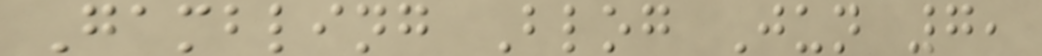Gambling Blog Jun 7,
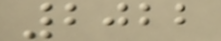2022
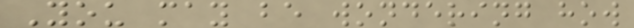You may be wondering how
